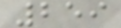259
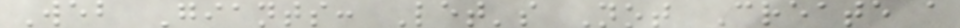Web Giants: Let's Not Create a
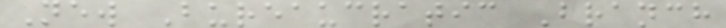New Bureaucratic Branch
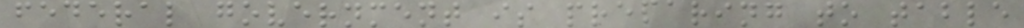federal government is preparing to table
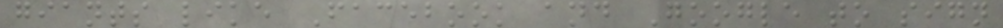giants like Facebook and Google to sign
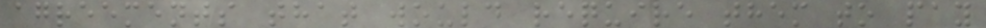agreements that would require them to pay
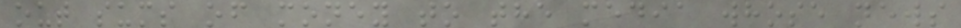out sums of money to the media whose news
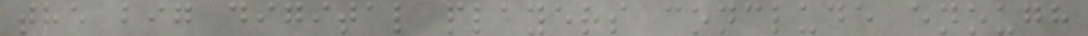the big digital players conclude enough
